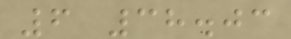6 38.03
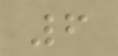6
